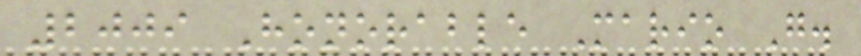2009 Honorable Mario G.
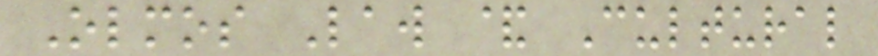Olmos Law & Cultural
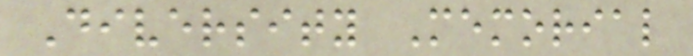Diversity Memorial
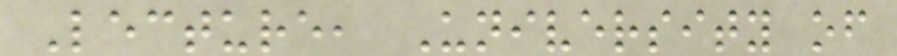Lecture, University of
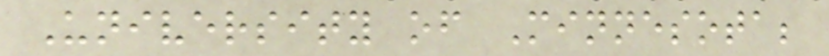University of Minnesota;
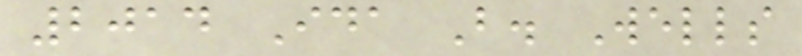2014 Ida B. Wells
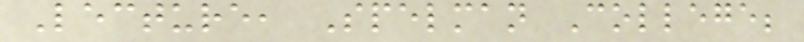Lecture, Spelman College;
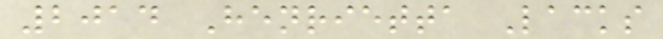2014 Henrietta Lacks
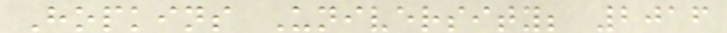Hopkins University; 2016
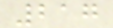217
